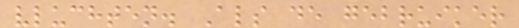vluchten. Als de gebruiker
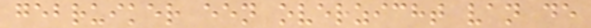gebruiker een overzicht van de
